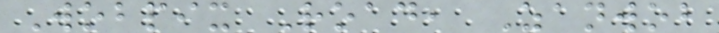Wobpix Road, Zanwob
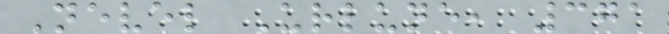Nevel Urlune, 371
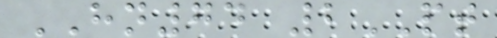HN74 2PT
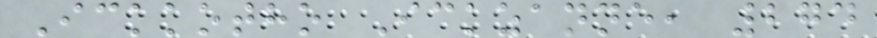Ickkotho Ickzanne, 274
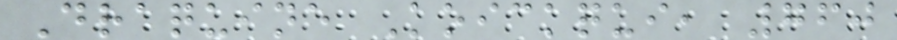Draquine Koickqui, 760
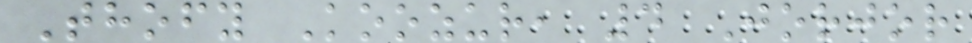Thofy Koozur, 4 Jorjor
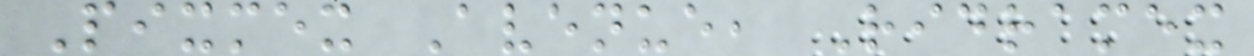Pixmex Avenue, Ridramex
